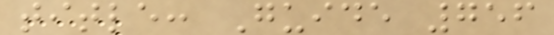title: Guide 756
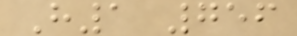H1 756
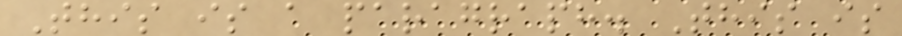This is a paragraph. This is
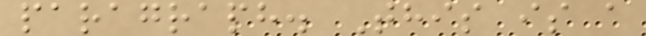paragraph. This is a
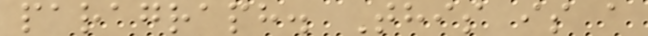paragraph. This is a
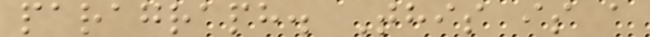paragraph. This is a
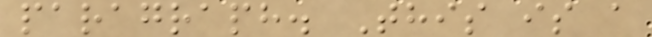paragraph. This is a
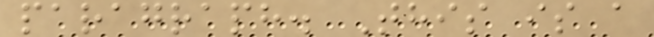paragraph. This is a
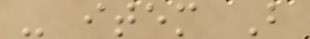- item B
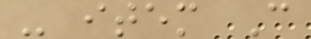- item C
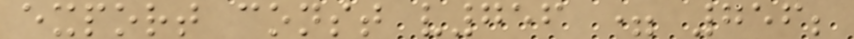export const v756 = 756;
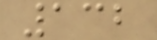132
